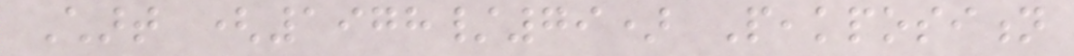Chart (1978/79) Peakposition
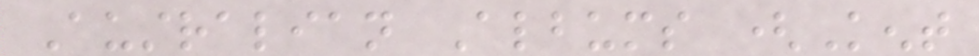Australian Albums (Kent
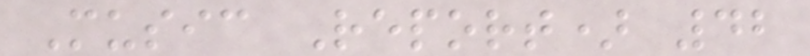Music Report) 42
